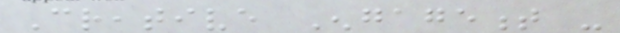Creative Engagement -
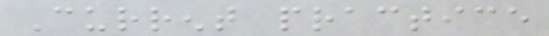Current practice
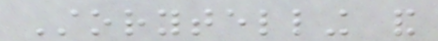Storytelling and
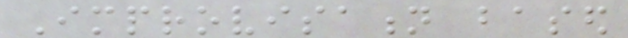Improvisation based
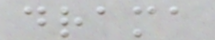drama
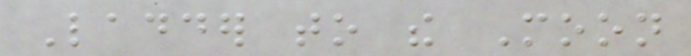Ladder to the Moon
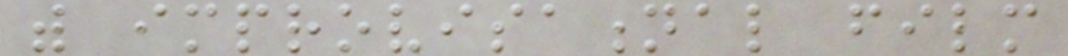with improvisational film
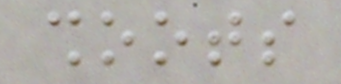shoots
